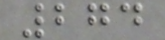274
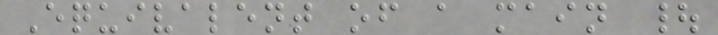Equivalent of a main |
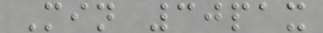Min 30pax
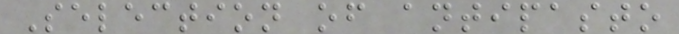Selection of antipasto
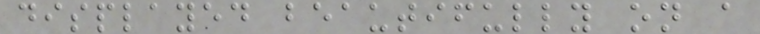displayed beautifully on a
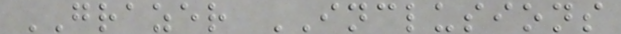GRAZER INCLUSIONS
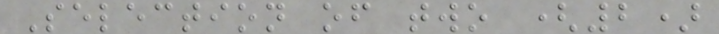Selection of two (2)
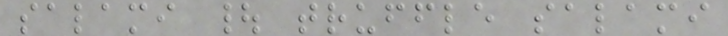salami | truffle salami
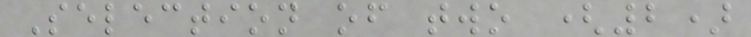Selection of two (2)
